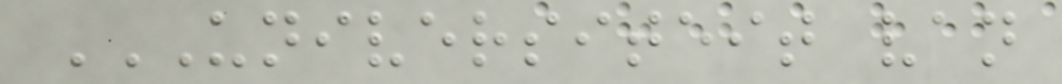UNIVERSITEIT VAN
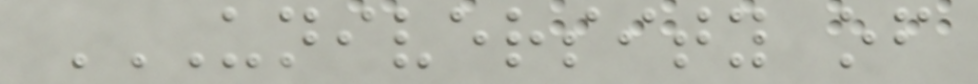UNIVERSITY OF
